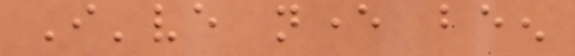I've never been
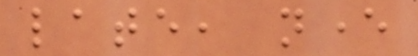late, never
